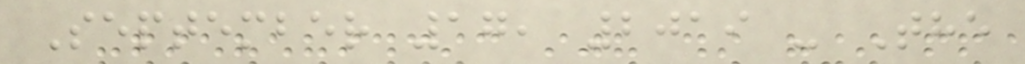September 17, 2019 - The
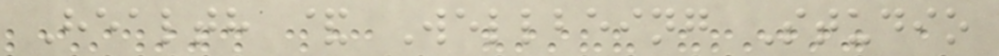Health & Wellbeing Studio
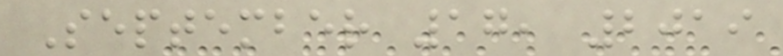September 17, 2019
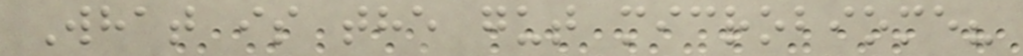What is the gut microbiome?
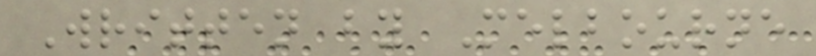Written by Melbourne
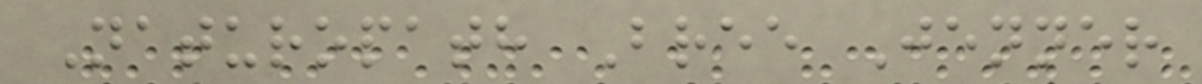Naturopath Bree Jenner
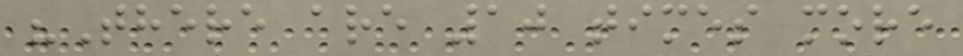"There are 10 times more
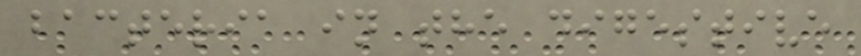bacteria in the digestive
